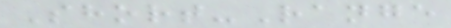Short-Range
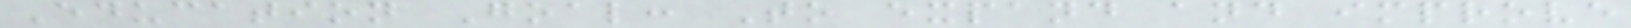Education Goal: To expand and improve
